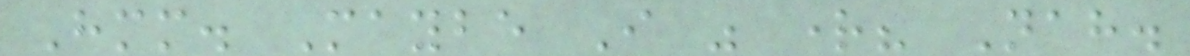Hmm. Maybe I was right? Nah.
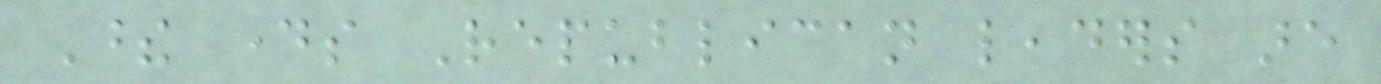These days Republican leaders are
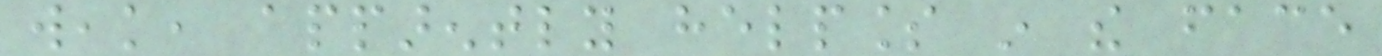weak, apparently helpless in the face
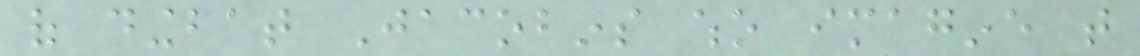of dingbat Jacobins who imagine that
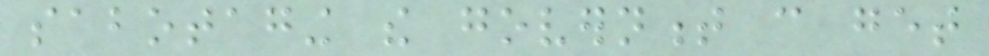sabotaging the government can get
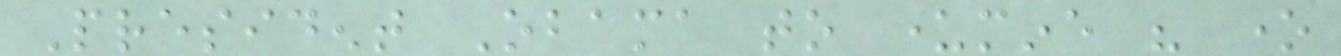President Obama to undermine his one
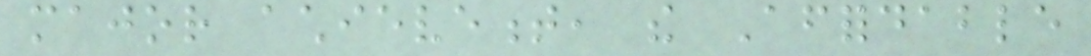major achievement, the Affordable
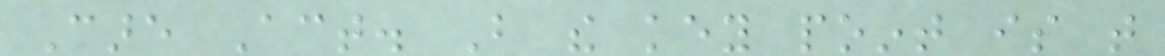Care Act. But the key point is that
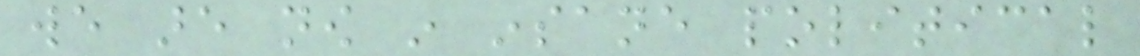we are now in insane political
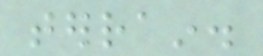terrain.
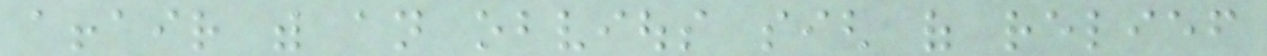affair with an obvious sigh of relief
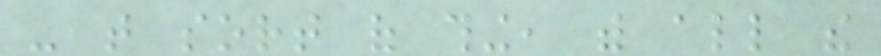- that sort of thing, with all the
